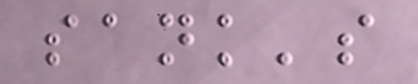sank's
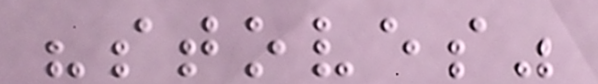"stoves"
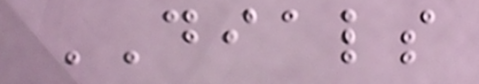DIALS
